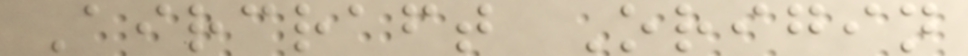Aircraft Origin
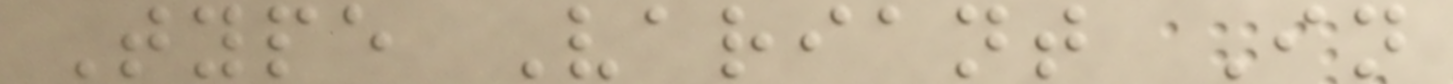Type Variant In
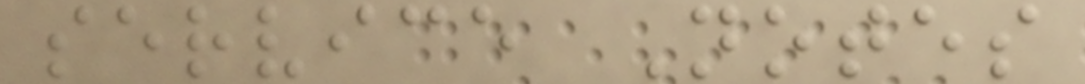service Notes
